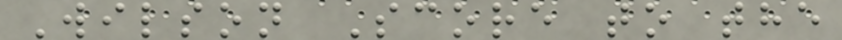Wilson Score to the
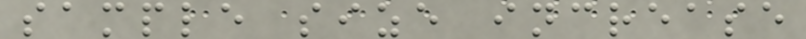sample size increase
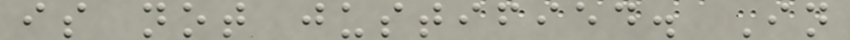is not justified. In
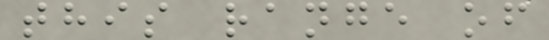this range of
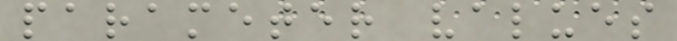parameter values
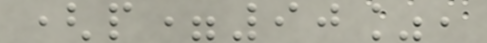(p=90%,
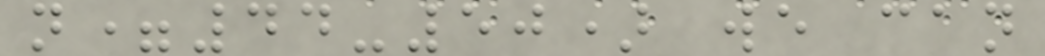n=44-50) we can
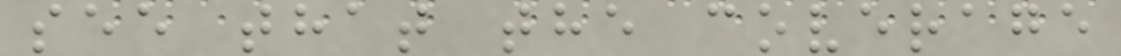see that the coverage
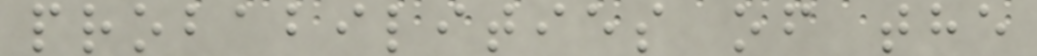probabilities of the
